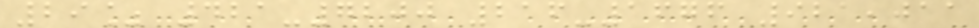29% 421-7200 216-1676 921,011
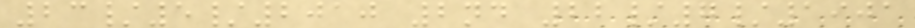23/5/2010 2nd 22/7/1901
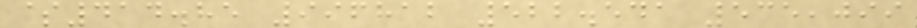$414.85 996812 522.541 535,099
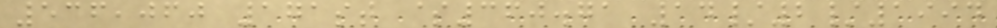536,060 171st $360.71 14/2/1994
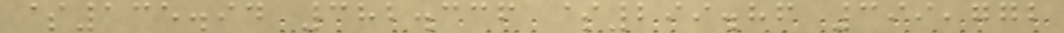$135.94 382.336 $299.86 399,772
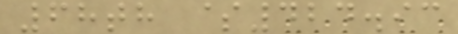68th $424.93
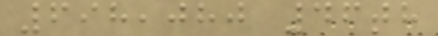698,080 46th
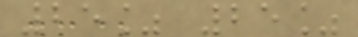25% 25%
